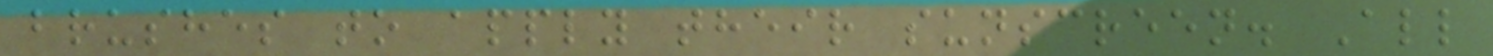brushes to apply their sunscreen. All
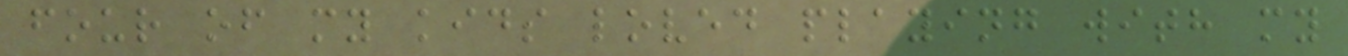four of my kids loved playing with my
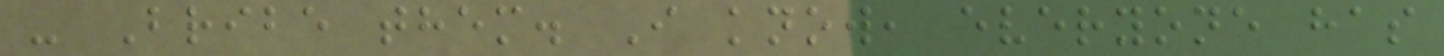- Bribe them. I know, everyone has
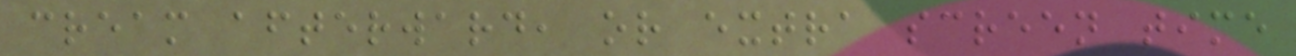cream afterward, or extra screen time
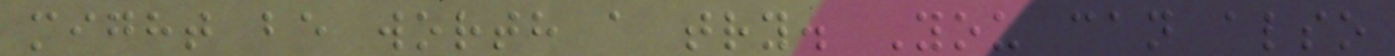might be worth a try. You can also
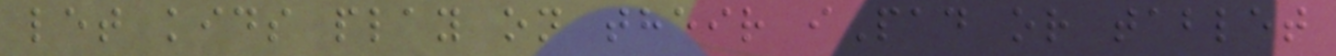let kids play on their iPad or tablet
